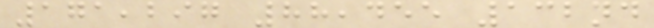171,297 88,455 132nd
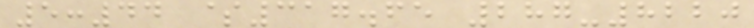5:44 $317.65 287-8220
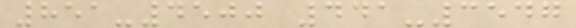851-4500 441-3547
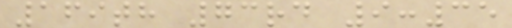169th 73rd 9:35
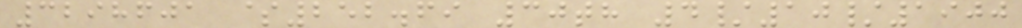3298601 $252.69 30th 4/10/1900
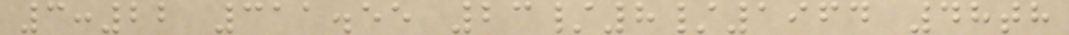3:22 311.55 23/8/1964 48th
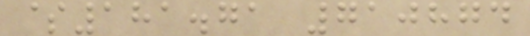$181.71 710874
